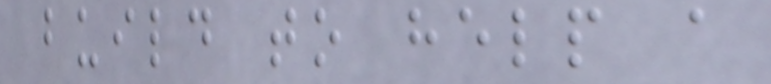build to help a
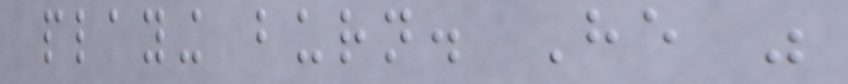playing burn. He was
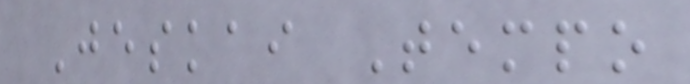Jeskai Tempo
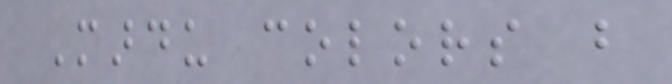Mardu colors but
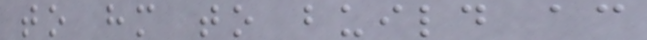to him to build according
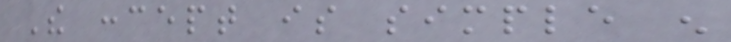The concept is simple enough
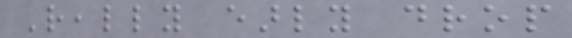Really early drop
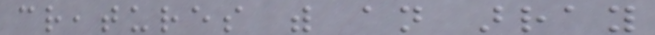creatures with an array
